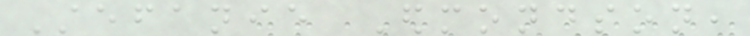Stefanie Edmondson,
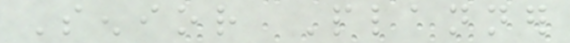Senior Planner
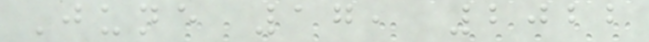June 17, 2022
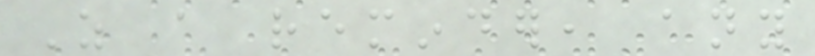As a reminder, any
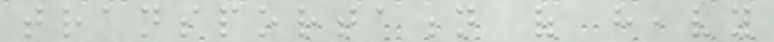transportation of heavy
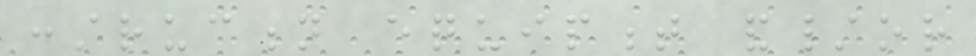construction equipment and/or
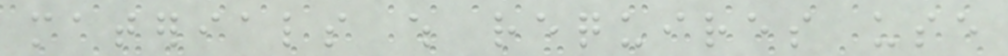materials which requires use
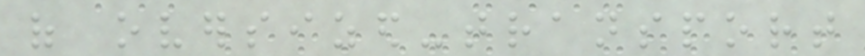of oversized-transport
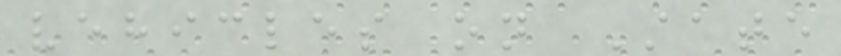vehicles on State
